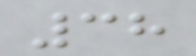38
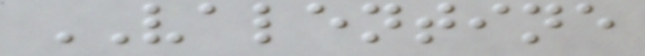VALENTINE
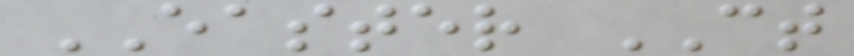EASTER CT
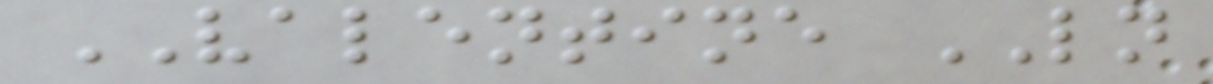VALENTINE LN
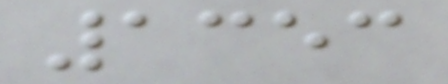1353
